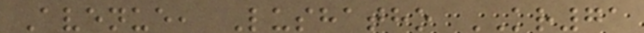Avenue, Lushatho KR71
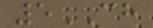5CH
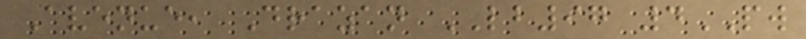Avenue, Drazan LB97 4PW
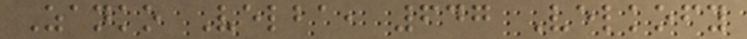Zanko Velba, 647 Velkofy
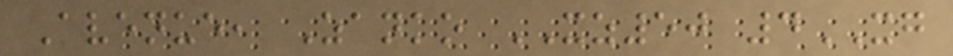Avenue, Zanko XZ50 4XG
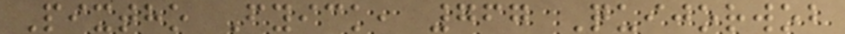Pixtho Fyick, 767 Quijorwob
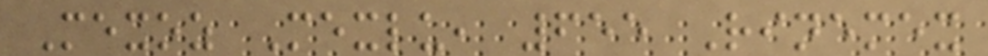Mexoz Mexlu, 655 Rinemex
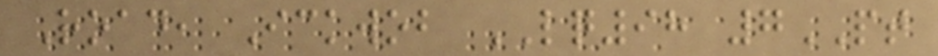Road, Ickwob LQ98 7PT
